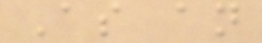As an
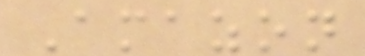Amazon
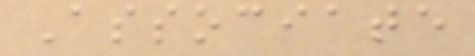Associate
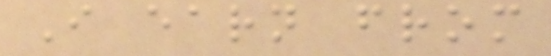I earn from
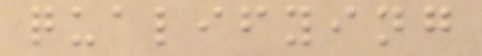qualifying
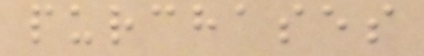purchases
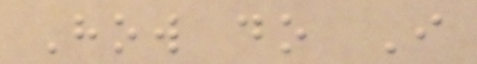How do I
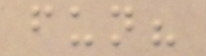fun?
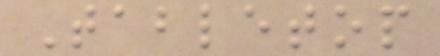Tabletop
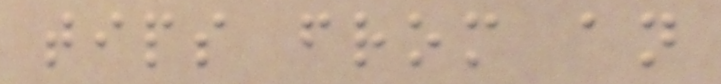tips from an
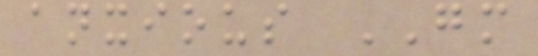anxious GM
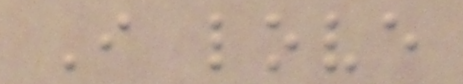I love
